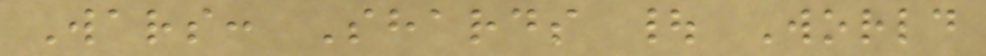Wars: Shards | World
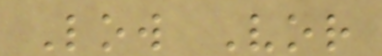Low Vor
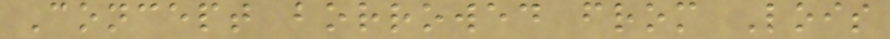Concept borrowed from Lois
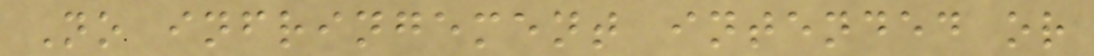No infringement intended or
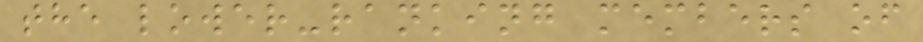the lower-ranking members of
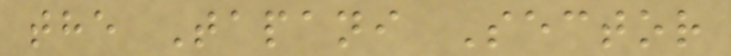the Tapani Sector
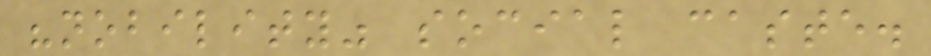"nobility" social caste.
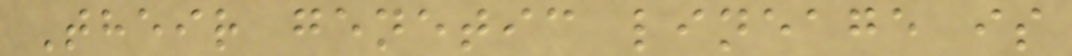Their genetic lineage is
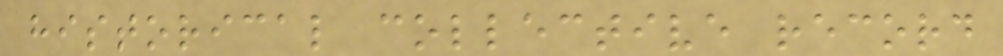historical collective record
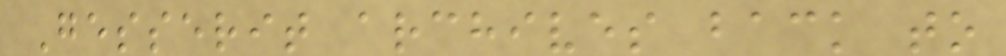Gesserit archives back to
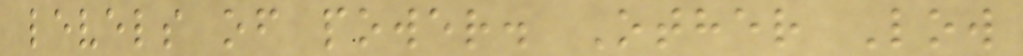levels of power. Other Low
